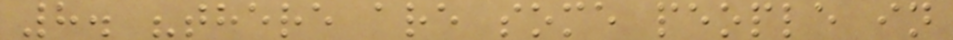8. "there are some people in
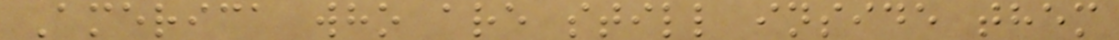America who are still inside them
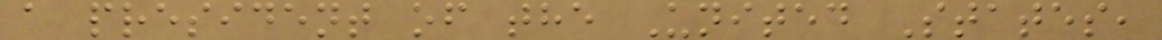a president of the United States,
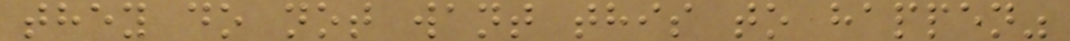they do not want this to happen"
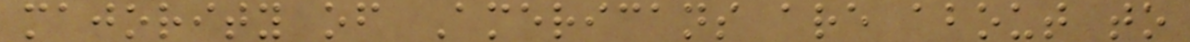majority of Americans are about to
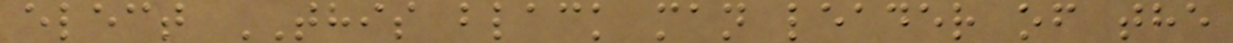elect THIS black man leader of the
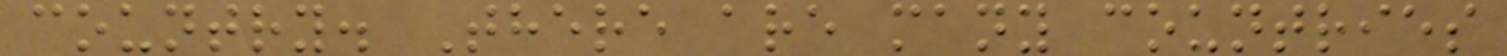country. There are many countries
